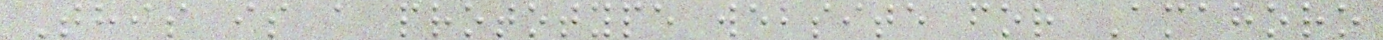This is a prototype website for Amahoro
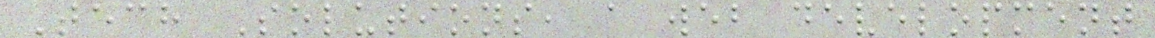Tech Solutions, a web development
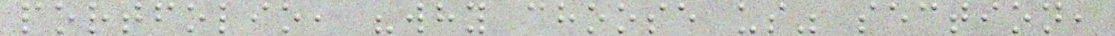portfolio, "why choose us" section,
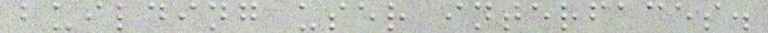building user interfaces.
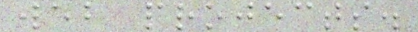web projects.
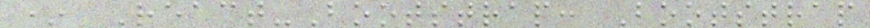* React-Bootstrap: Bootstrap
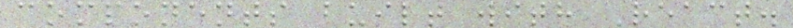components built with React.
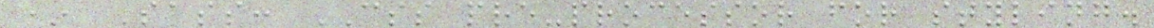* Sass: CSS pre-processor for styling.
